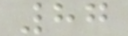87
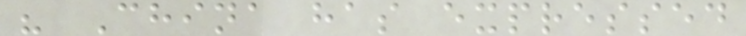" China has expressed
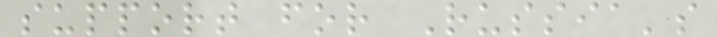support for Russia's
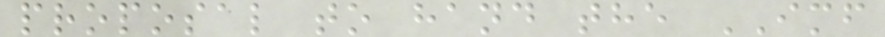proposal to hand the IMF
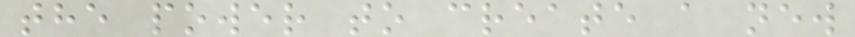the power to create a new
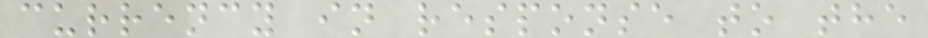currency in response to the
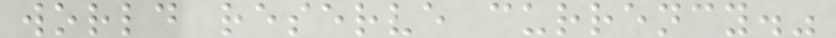world reserve currency."
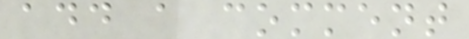add a comment
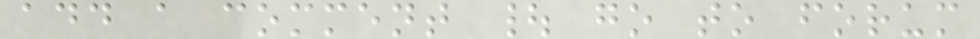add a comment | go to forum
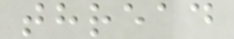thread
